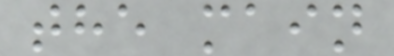the main
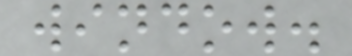window.
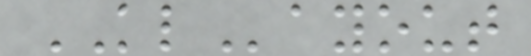KLayout
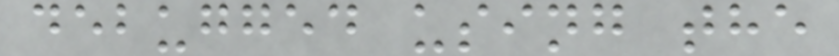debugged using the
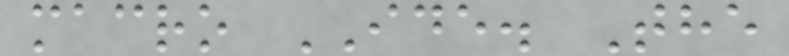macro IDE. The
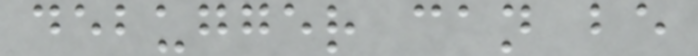debugger can be
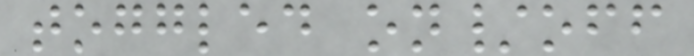toggled on/off
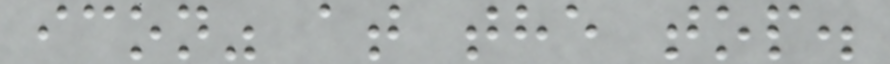icon" at the top.
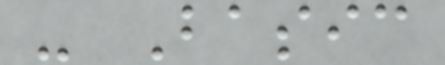- Basic
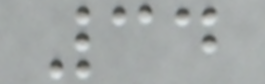34
